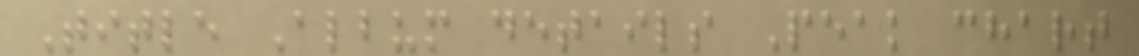Title Album details Peak chart
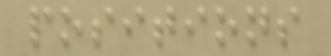positions
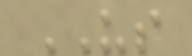US
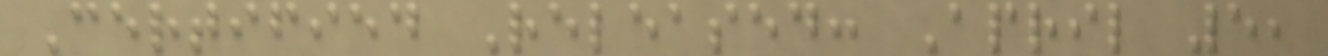Certified Released: April 5,
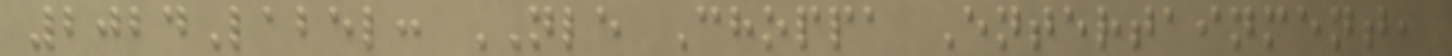2024Label: NLE Choppa Entertainment,
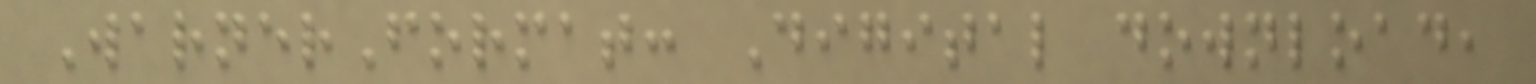WarnerFormat: Digital download,
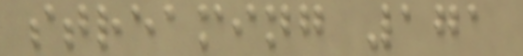streaming 171
